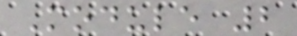Module 2
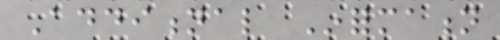Additional Information
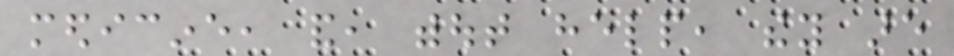medicine, and, without help, they are
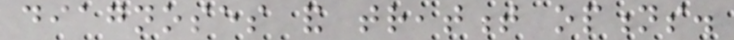diagnoses and treatment options.
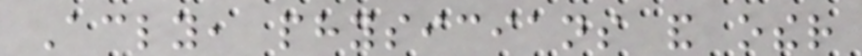Accordingly, physicians and other
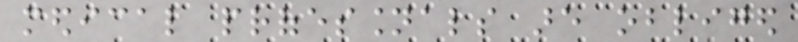medical professionals are obliged
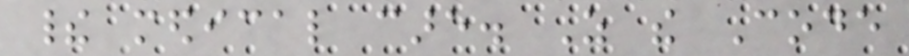their medical care. As the Code
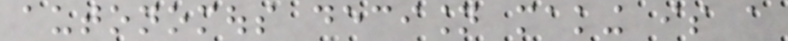autonomous decision making is a
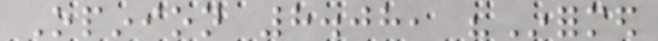Opinion 8.08, "Informed
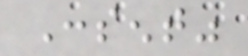Consent"
